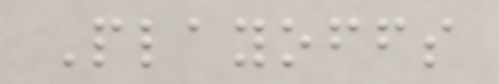Playoffs
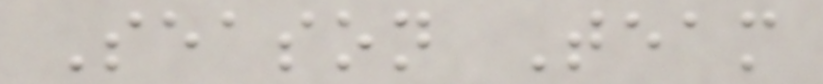Season Team
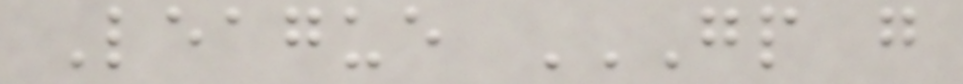League GP G
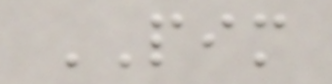PIM
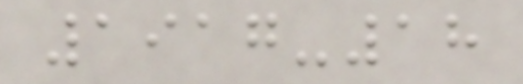1917-18
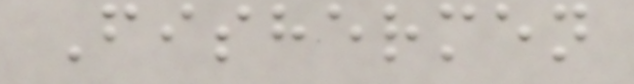Fishermen
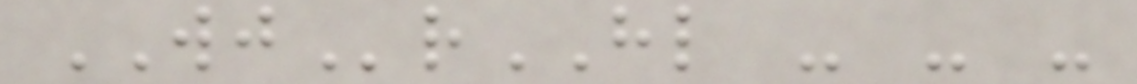WJrHL - - -
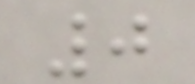0
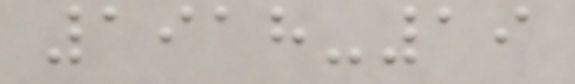1918-19
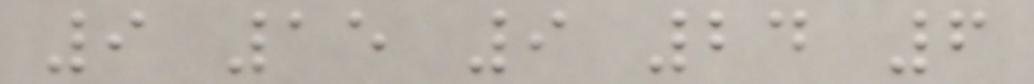9 15 9 24 6
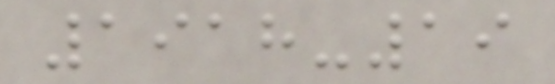1918-19
